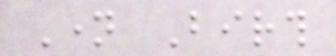Name Birth
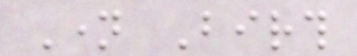Name Birth
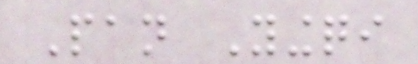Pan Yingqi
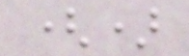()
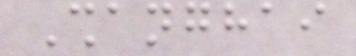Shanghai
